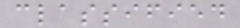classified
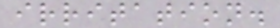irritation.
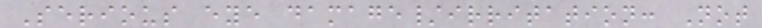Serious eye damage/irritation: Not
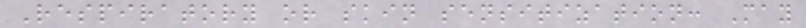Respiratory or skin sensitization: May
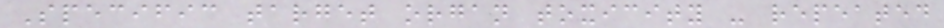Specific target organ toxicity - repeated
